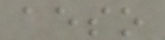aeso
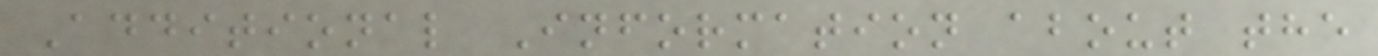Additional Information about the
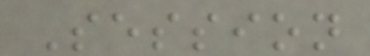Session
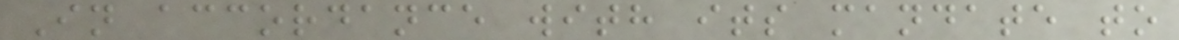In accordance with its mandate to
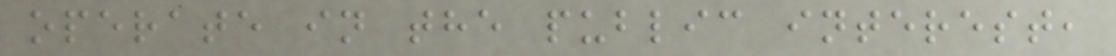operate in the public interest,
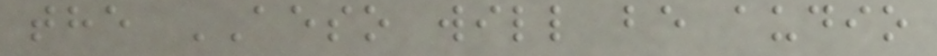the AESO will be audio
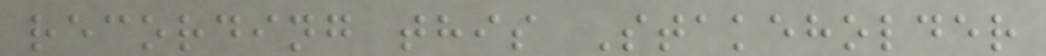recording this Stakeholder
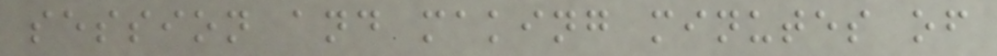session and making minutes of
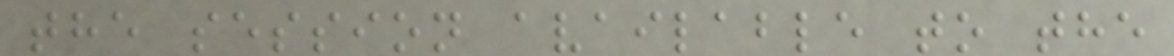the session available to the
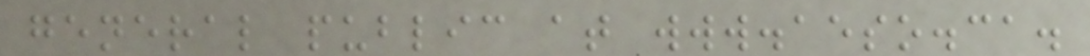general public at www.aeso.ca.
